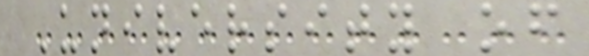University of
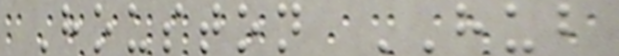Houston HUB
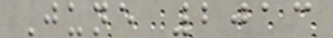June 2013
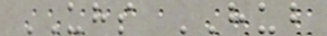UHS HUB
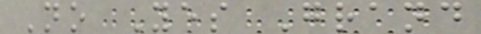No Yes Grand
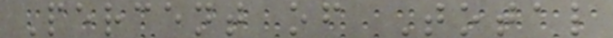Percent of Total
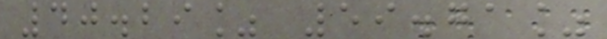40.29% 59.71%
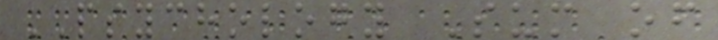PSYCHOLOGY Sum of
